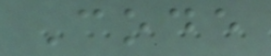Code
